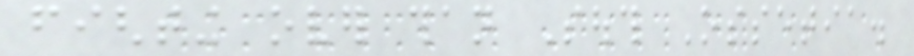fighting over than South Ossetia.
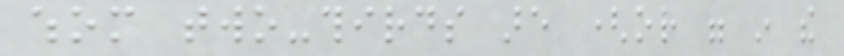whom two-thirds are (or were in the
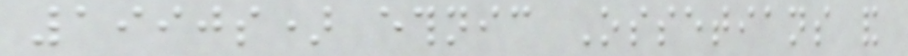1990s) ethnic Ossetians and
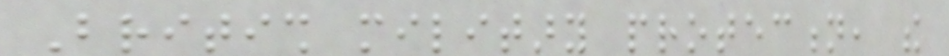British military protection, the
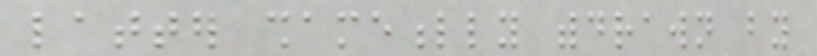latter shamefully withdrawn by
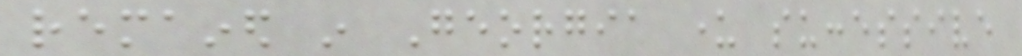remained in Georgia under successive
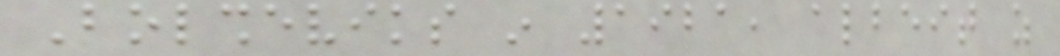Bolsheviks in 1921, albeit as
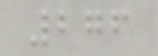276
